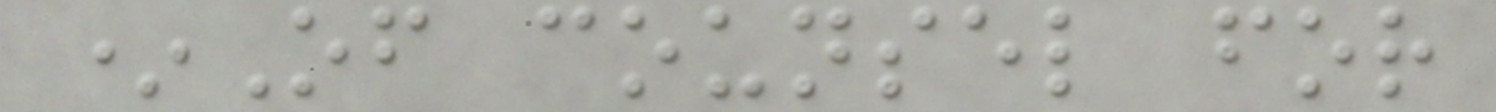*Of counsel for
